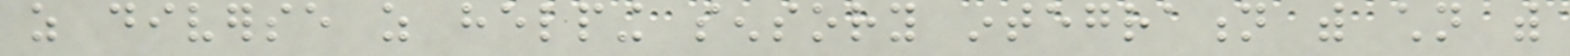as diverse as helping sensory integration with children with
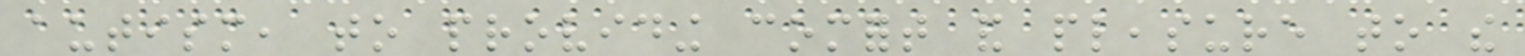autism, to providing comfort and pleasure to the
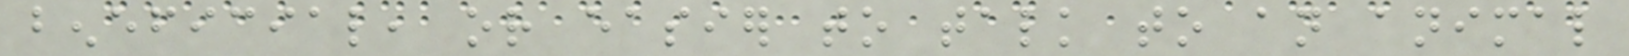beneficial, or easier to talk to an animal
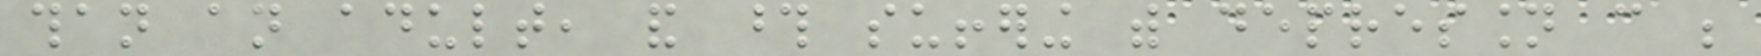than an adult, and those suffering with depression can be
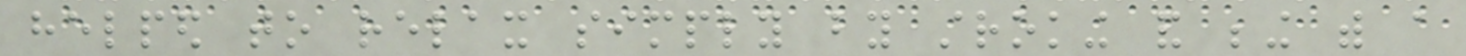helped to relax simply by stroking and being with a
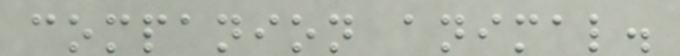companion animal.
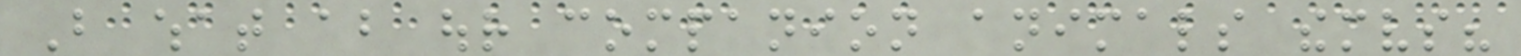But what about our companion animals themselves?
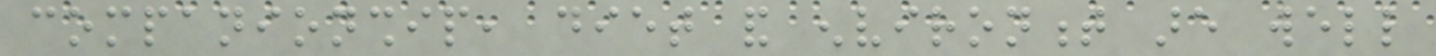companionship, diet and environment are well
